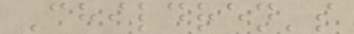Children's
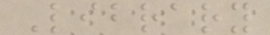Library
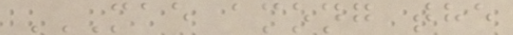MAE AMONG THE
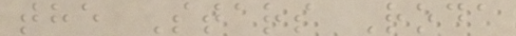the Stars Roda
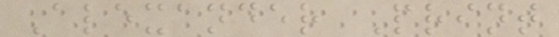Alexander Print
